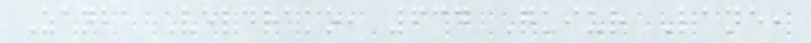Zanba Veldrako, 634 Quiur Lane,
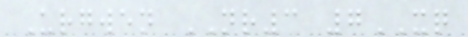Urgwen NR3 7XQ
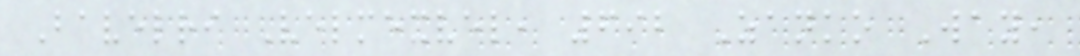Bavelri Velmexvel, 692 Zanko Way,
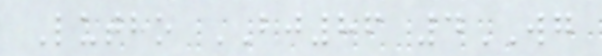Lutho BJ86 4WG
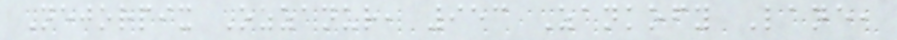Nejorpix Ozzanur, 953 Zankofy Lane,
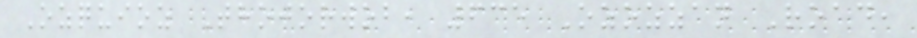Ozquioz Thojorwob, 635 Ozozzan Road,
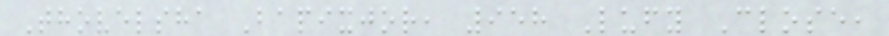Thovelsha Bapixjor, 958 Lufy Close,
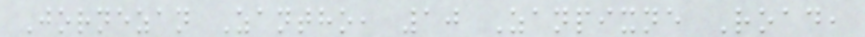Jornezan Zantho, 10 Zanpixne Road,
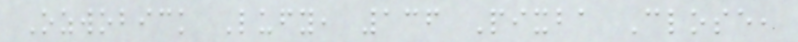Ozwobick Lufy, 136 Pixba Close,
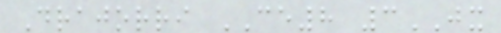Drajorri CE8 3JX
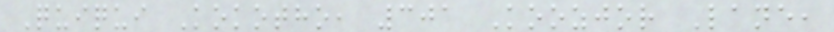Quiqui Kokotho, 301 Koozjor Lane,
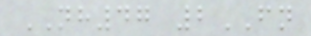NH47 2FN
